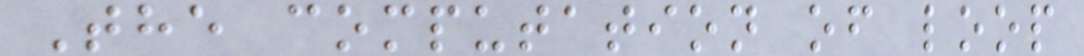The computation of loop
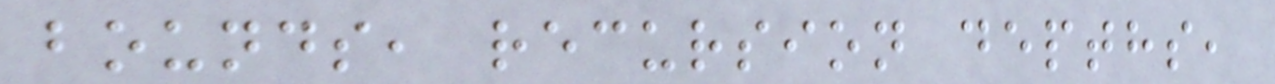bounds, recursion depths,
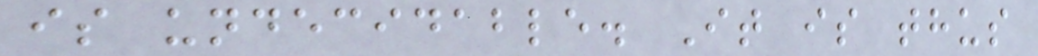is undecidable. It is thus
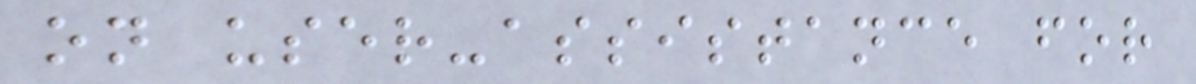on user-assistance for
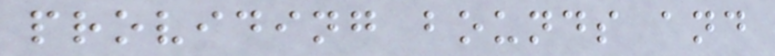providing bounds and
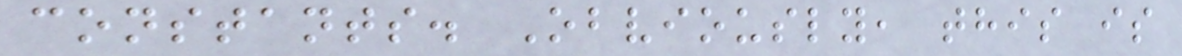constants. Obviously, this is
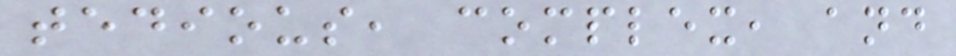tedious, complex, and
